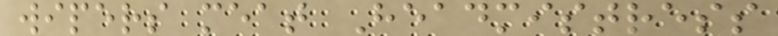wipers meat Headmistress
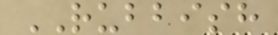RUBBISH
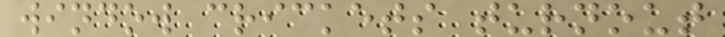window crickets turnout
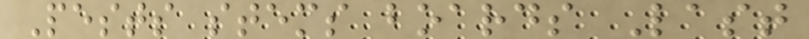Pests stems boards Last
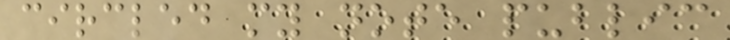circled my note public
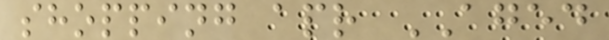shopping apr AGED
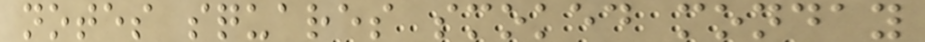notes squares smoked monday
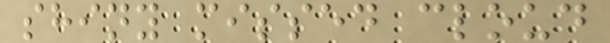shiny missed cloud
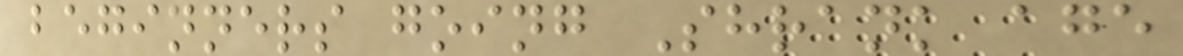beginners going Shrank age
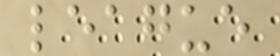league
